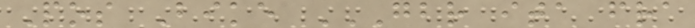Pos Bike GBR ITA FRA
